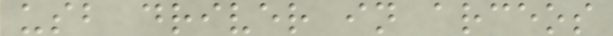usb driver in arceos
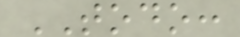TODO:
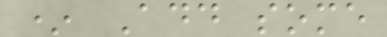* Add some
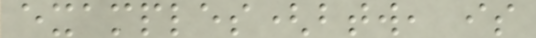examples(btw, is
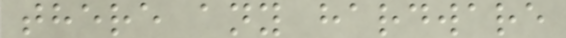there any hardware
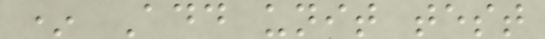* Add unit test
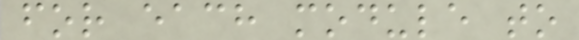for each module to
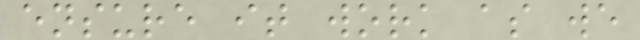ensure it work as we
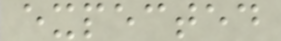expected
